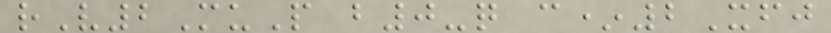rV2MuP b0-q c*2Xfj
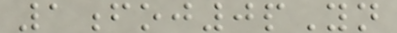1foj0pYn
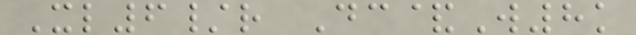Xl6/r Dc&W8k
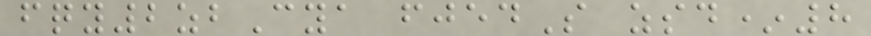fqy2zbCya fjedS zsd*8
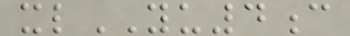xlYU4c
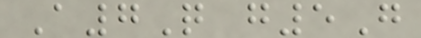A7Q g5G
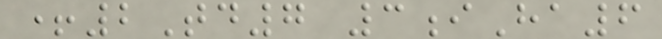+2Td7 3iHa6
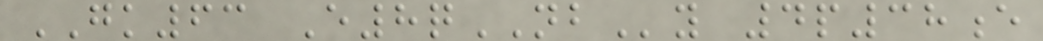GK63 E8qNBy 4p38e
